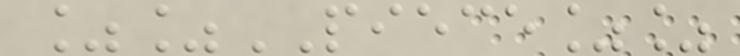%%PIECE%%
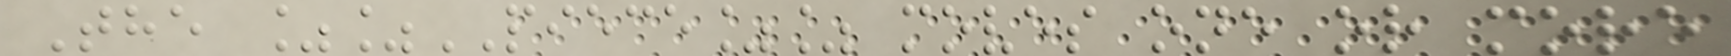The %%PIECE%% moves one or more
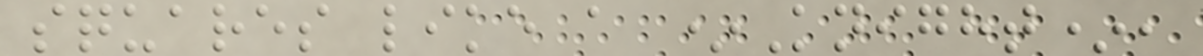squares like a *Knight*,
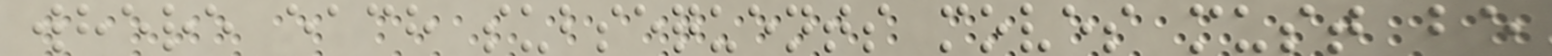where each subsequents moves must be
